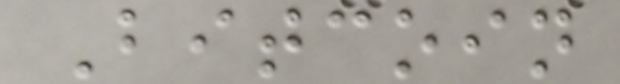Bitcoin
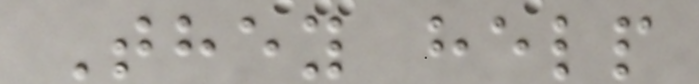They help
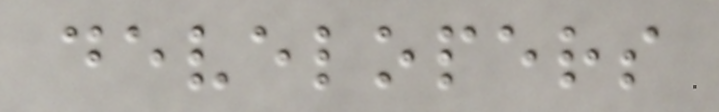developers
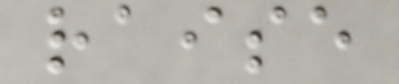raise
